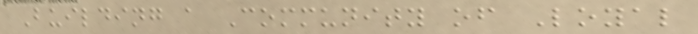Building a Community of Loyal
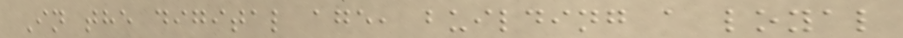In the digital age, building a loyal
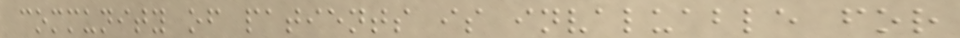community of patients is invaluable for
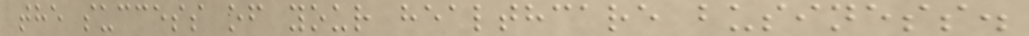the success of your healthcare business.
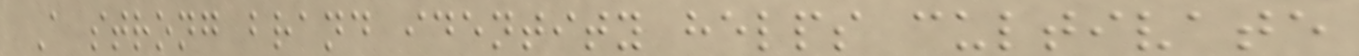A strong brand identity helps cultivate
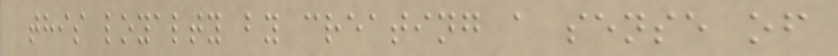this loyalty by creating a sense of
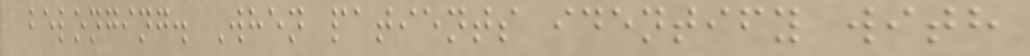belonging. When patients identify with
